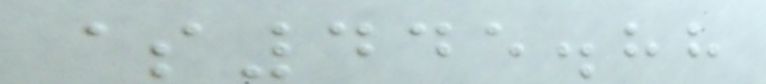$445.88
